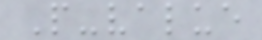P-value
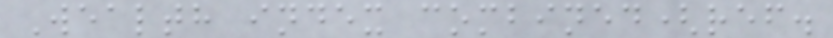Wealth index combined(ref.
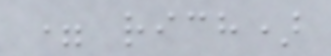= rich)
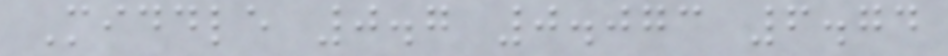Middle 0.7 0.073 6.74
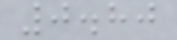0.80
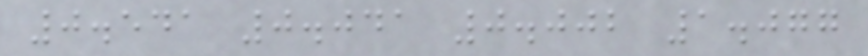0.541 0.041 0.002 1.077
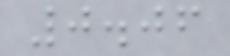0.06
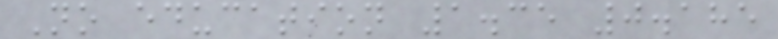No education 1.35 0.185
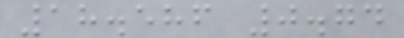18.586 0.74
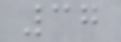37
